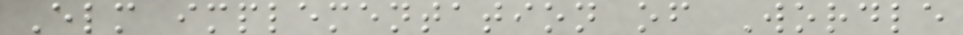Elm implementation of Wordle
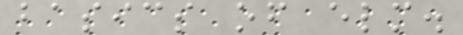basics of elm.
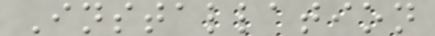Installation
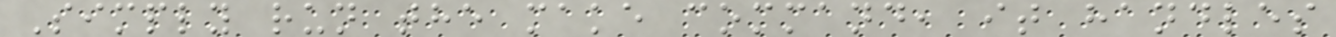Simply run the make command, it handles
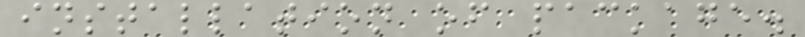installation of package.
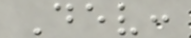Dev:
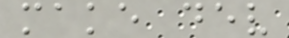make dev
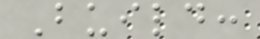Build:
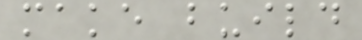make build
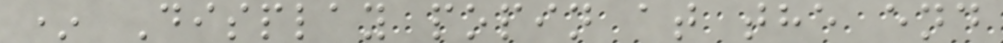* Display popin at the end
